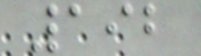192
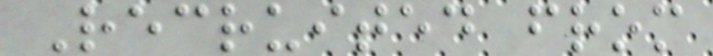Recruited from
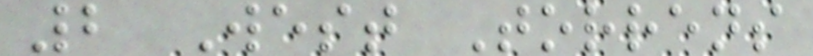2 West Torrens
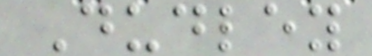Dudley
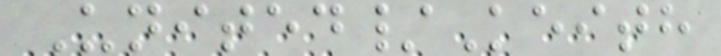United/Keith
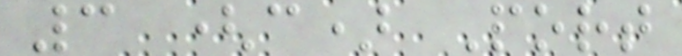3 (c) Port
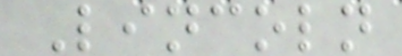Lincoln
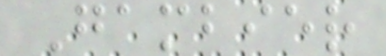Gambier
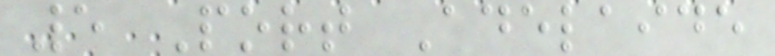5 Port Adelaide
